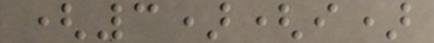(3)(i)
